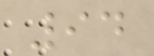94
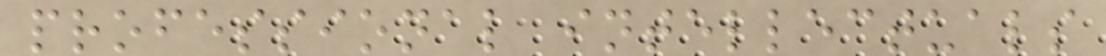professional intellectuals
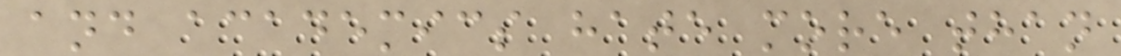and academics hate more than
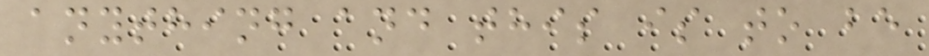anything and this is to be
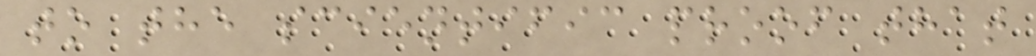to the scientific proof that
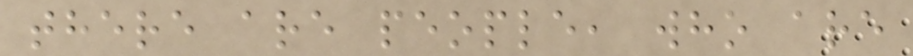there are people, who are
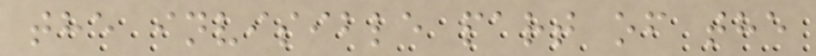the invisible part of the
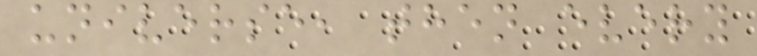universe, then every
